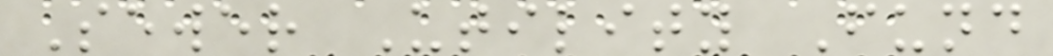Sewer Utility Fund
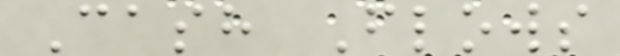Cash Flows
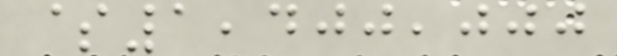$1,400,000
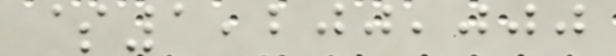$1,200,000
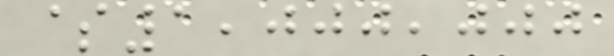$1,000,000
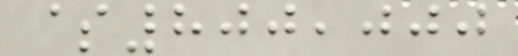$800,000
